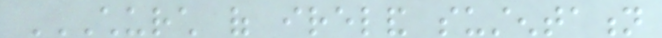CHURCH OF IRELAND SUSTENTATION
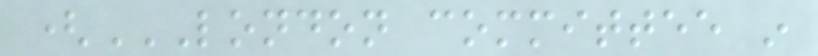(LONDON COMMITTEE IN
